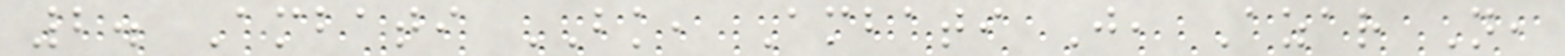2. Ambati BK, Ambati J, Azar N,
